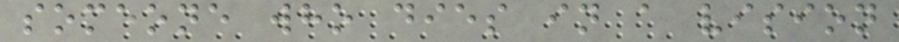someone who dies in a vision
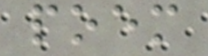poem
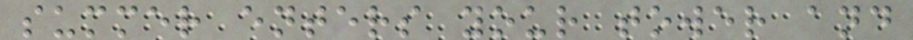summer enters your tower and
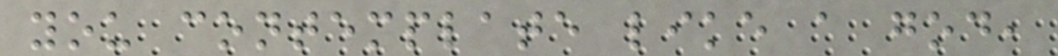you contemplate like a god,
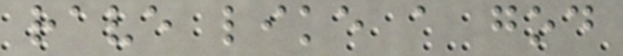rave like a god
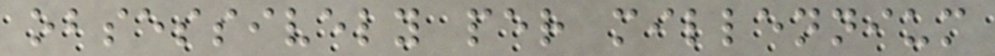obsessively per millennium
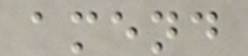amend
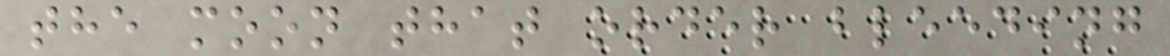the moon that order bleeding
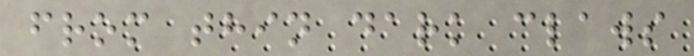from thin dark claws
